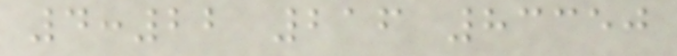4:22 216 83350
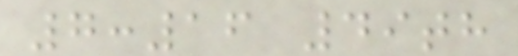7:16 49th
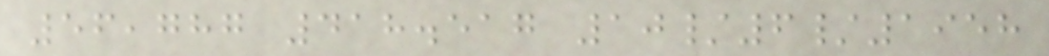56,787 418.517 10/6/1958
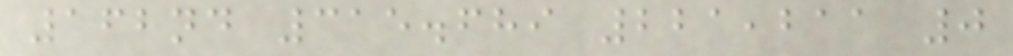162nd 315.689 221,211 0
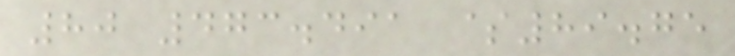80 473.491 $89.75
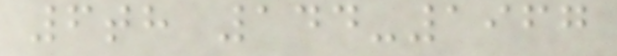6th 144-1967
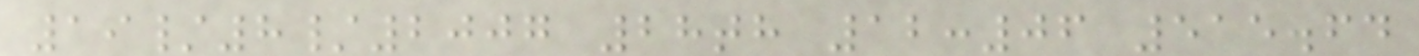19/8/2007 28th 12:06 515.64
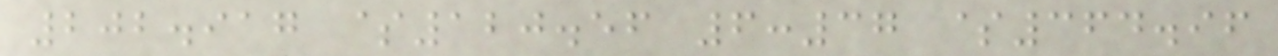202.917 $120.56 6:37 $364.96
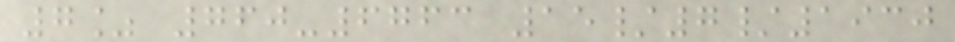7% 760-6763 15/7/1930
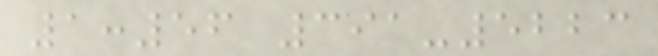1:56 391-5223
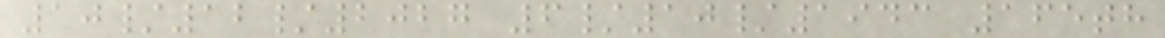10/12/2027 6/10/1943 165th
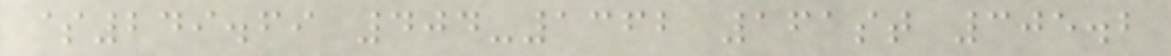$249.69 404-1362 161st 305.2
